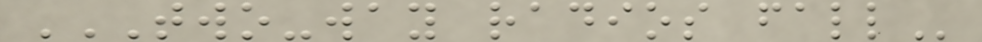TWO-WAY RADIOS FALL
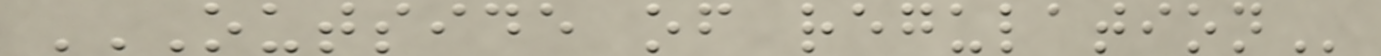OUTSIDE OF REGULATION
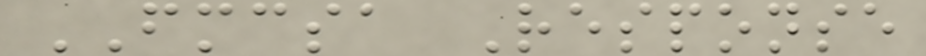FMCSA Response
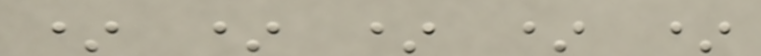* * * * *
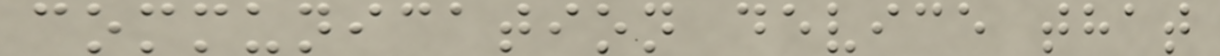communication device that
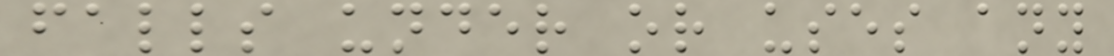falls under or uses any
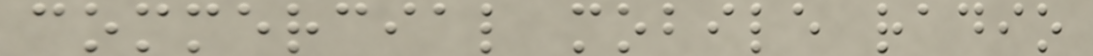commercial mobile radio
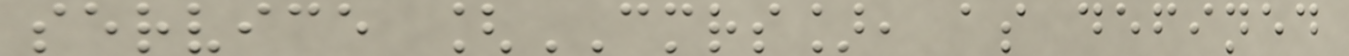service [CMRS], as defined
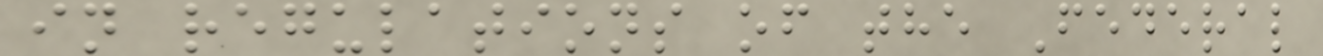in regulations of the Federal
